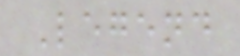Legend
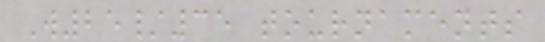W25/35 tournaments
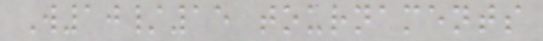W10/15 tournaments
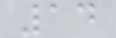14
